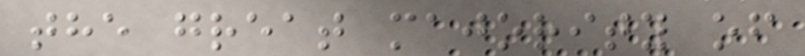the great majority of
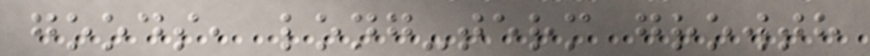goods, long-term growth
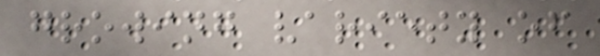growing variety of
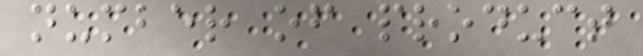number of product
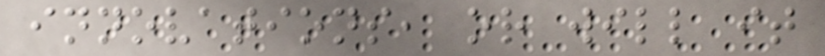innovations, or will it
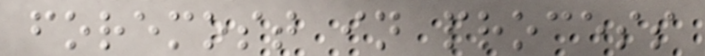foremost in process
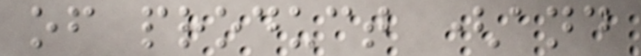of product (and
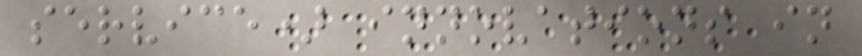service) innovations in
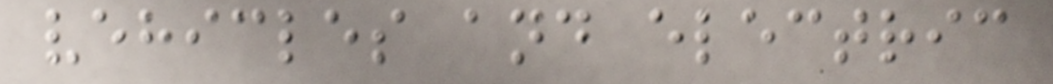vehicles and electric
